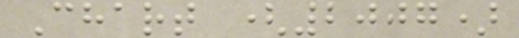Chart (2007)
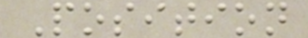Position
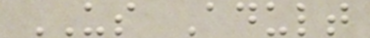US Adult
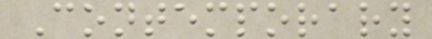Contemporary
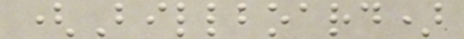(Billboard)
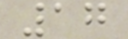17
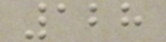128
